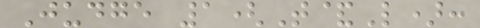Judge 1(T&L):
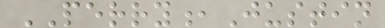PERRY,Justin
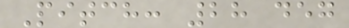Pitch: 28 deg
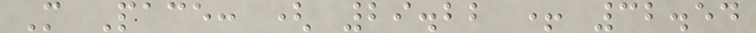M Pace: ( 29.22 + 32.54
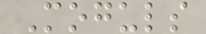Moguls
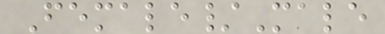Female/Male
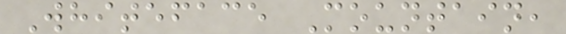Whiteface Mountain,
